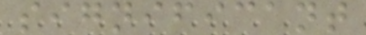significant
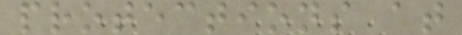protections at
